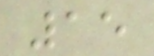15
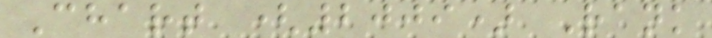Chart (2009) Rank
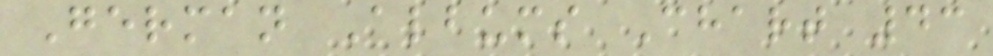German Albums Chart 43
